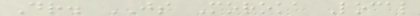Dr. JS Moroka Local
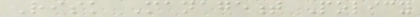Risk Management Policy
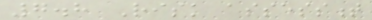7.8 Risk assessment
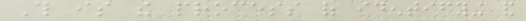This is the process of identifying and
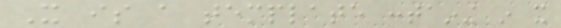It is a template containing in it
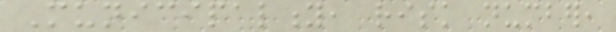Municipality, risk number,
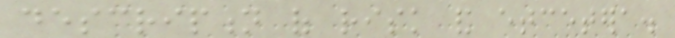description of risk and etcetera.
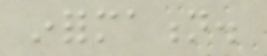information.
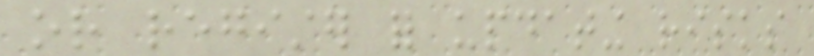or register for updating risks
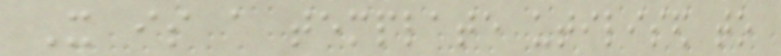It is a template utilised to
